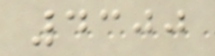4300
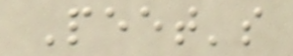Peet's
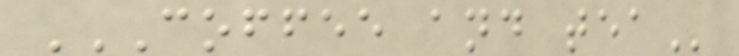COFFEE AND TEA
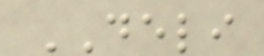DELI
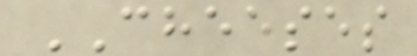CHEESES
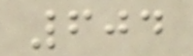604
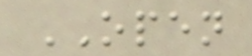OPEN
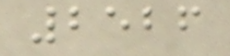2526
